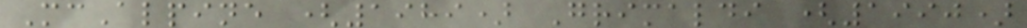McAlpine (1989) Grimaldi (1990)
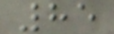85
